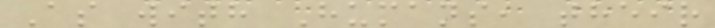As with Humans, their
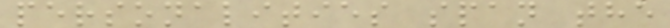personalities span the
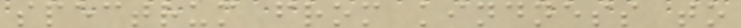spectrum from kindness to
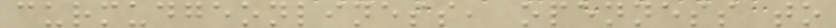curmudgeonliness, openness to
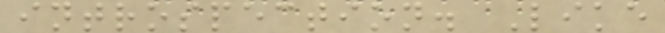introspection. Like
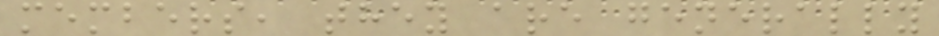members, they are generally
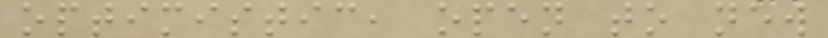optimistic, open to new
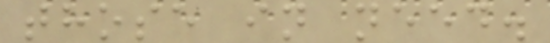those in need.
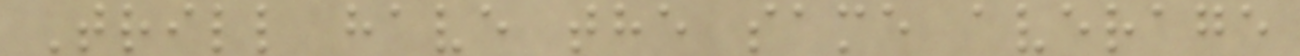Trill have the same average
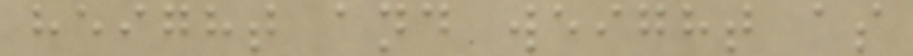height and weight as
